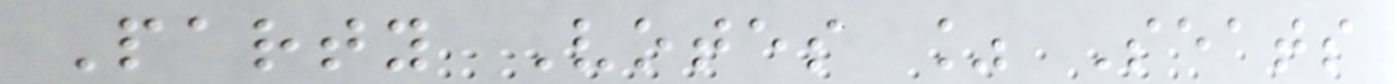Party Votes % Seats
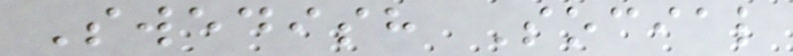Swedish Social
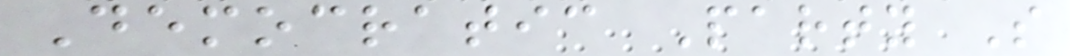Democratic Party S
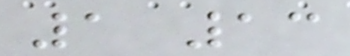1 13
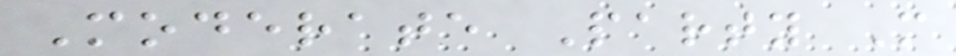Moderate Party M
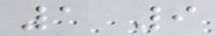1 9
